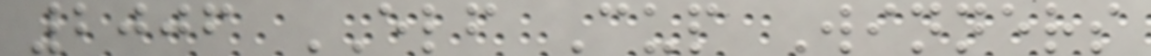2006 ELF Cup Winners
